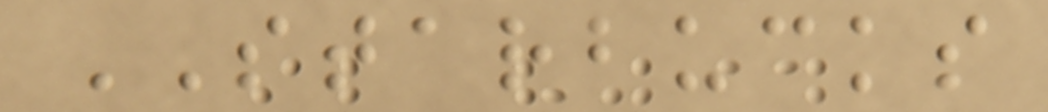STARBUCKS
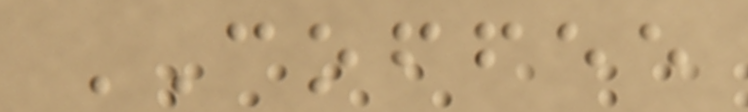COFFEE
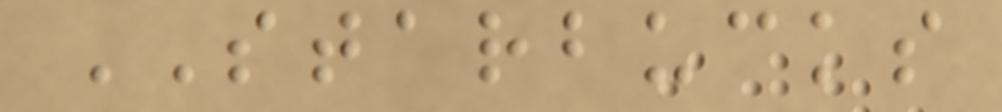STARBUCKS
